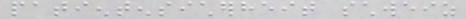patientensicherheit schweiz
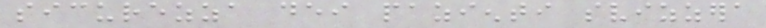sicurezza dei pazienti svizzera
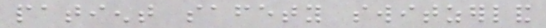patient safety switzerland
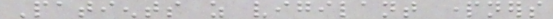Patients as vigilant partners
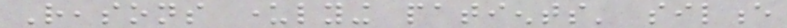Reasons underlying patients' silence
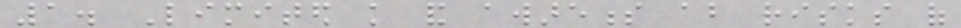1. Limited knowledge and awareness about risks of
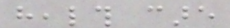health care
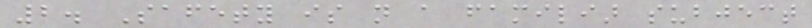2. Safety is not a familiar subject
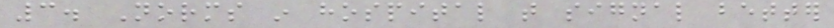3. Norms in hospital that signal better
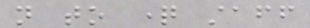not to question staff
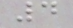4
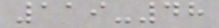119-48
